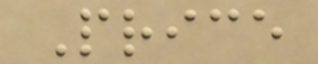Price
